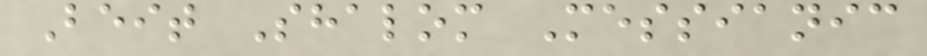Beit Shalom Messianic
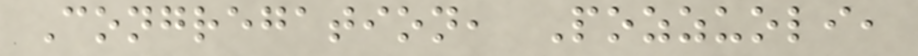Congregation, Pozzuoli,
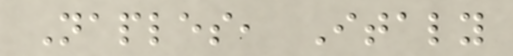Naples, Italy
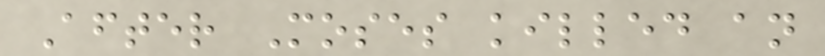After Moses killed an
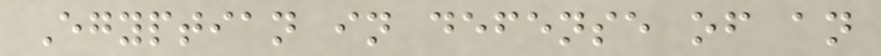Egyptian in defense of an
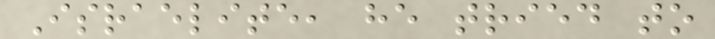Israelite, he tried to
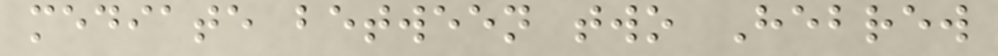mediate between two Hebrew
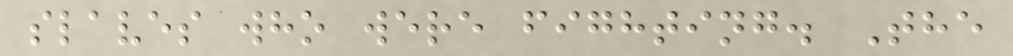slaves who were fighting. The
